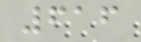616
